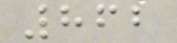862
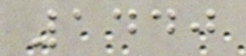1440
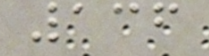136
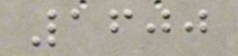1600
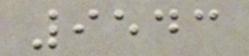9543
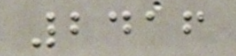2416
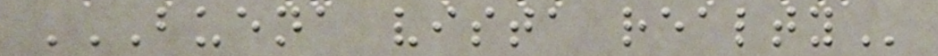BUENA VISTA REALTY
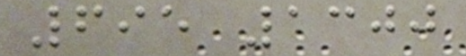695 1300
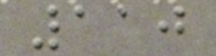110
